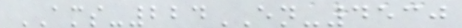AMS-224EN-4530
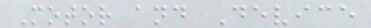Motor and Device
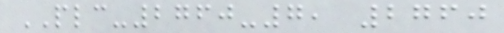PLC-2760-7, 2760
